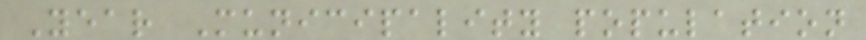Year Municipality population
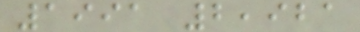1991 2,921
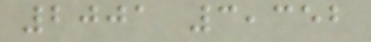2001 3,352
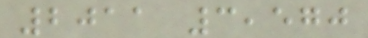2011 3,570
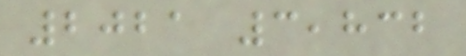2021 3,832
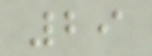29
